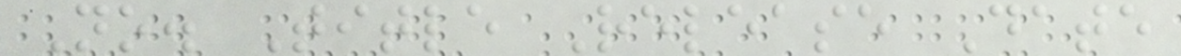No. Title Release Date
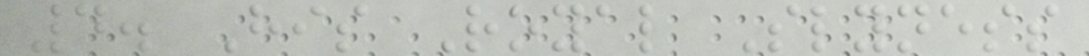4. His Royal Slyness
